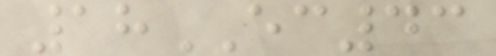18EC43
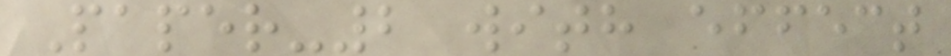Paper-2 with effect
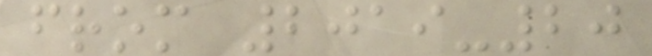from 2019-20
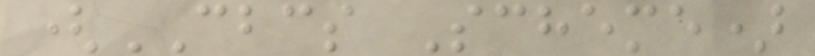(CBCS Scheme)
